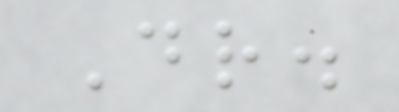Dr.
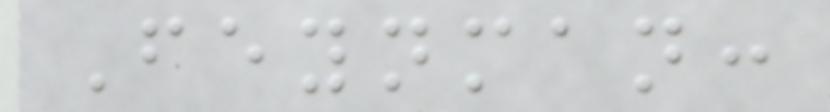Feynman:
